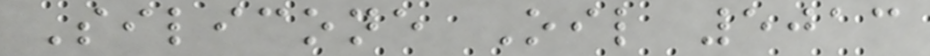Silicone Oil 5013
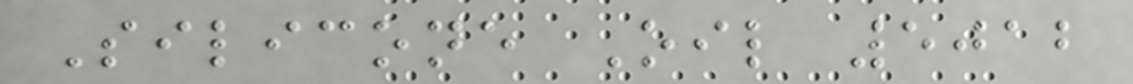Silicone Oil 5012
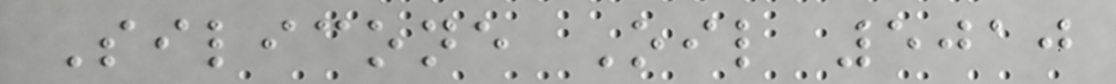Silicone Oil 5010
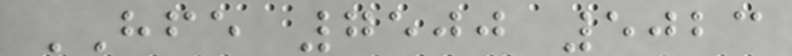HFE 7500 5023
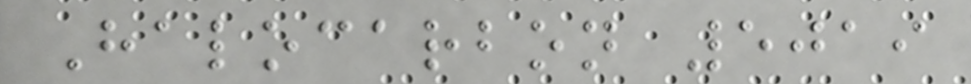Halocarbon 5019
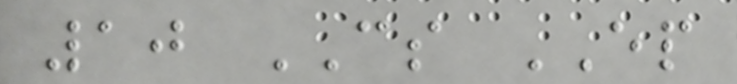10 CS EP
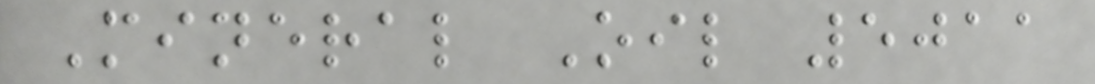Mineral Oil 5011
